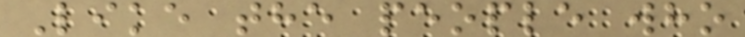Like the people who
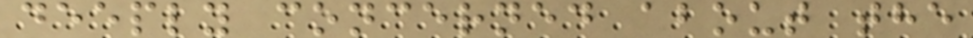deeply concerned about the
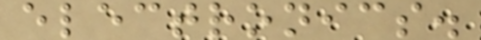electronics.
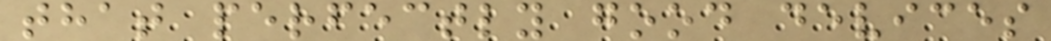that perfectly good devices
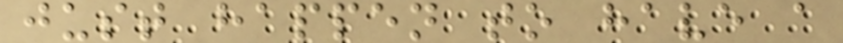just happen to have a
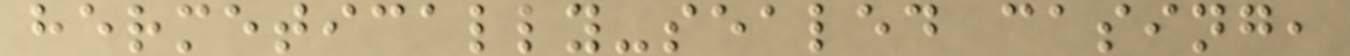hermetically-sealed casing,
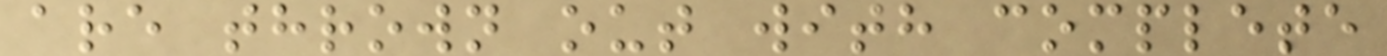are thrown out with complete
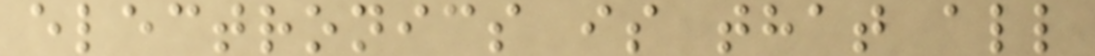electronics is that all
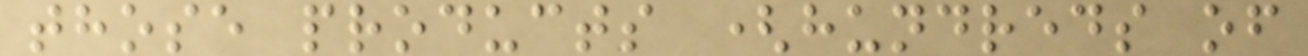those products (hundreds of
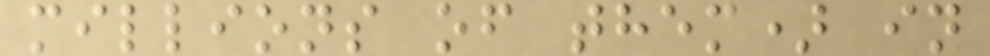millions of them) in
